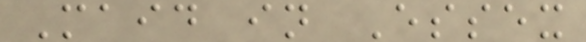Maid in Essex
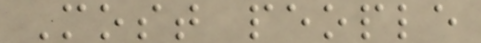Most people
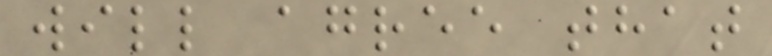will agree that
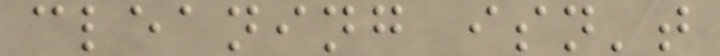cleaning isn't
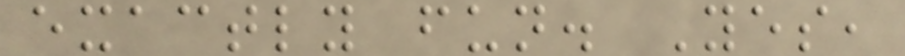exactly fun. Yes,
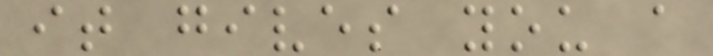it gives you a
